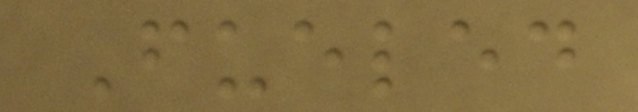Fueled
